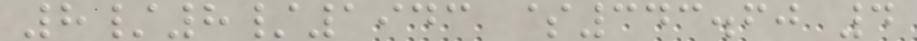8/8/1943 $343.60 4
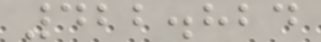422.824
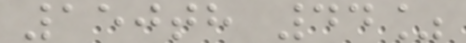150th 44%
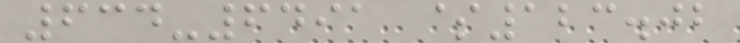634-6491 $123.02
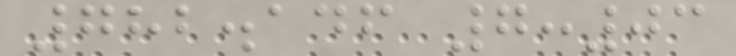782.146 7:03
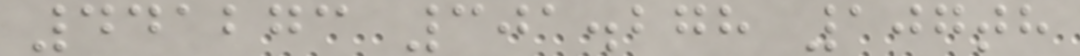441273 301.278 107th
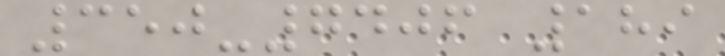350-7406 189
